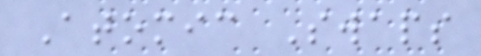Atomic Swaps
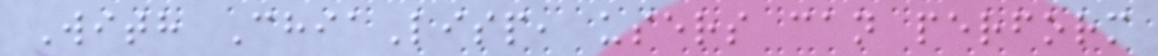With ChiaLisp, users can perform
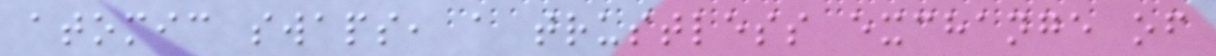atomic swaps, a trustless exchange of
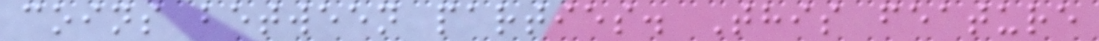coins between parties. This feature
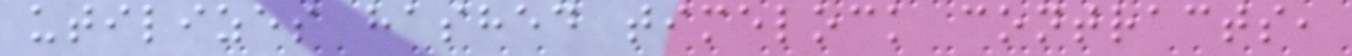utilizes hashed timelock contracts,
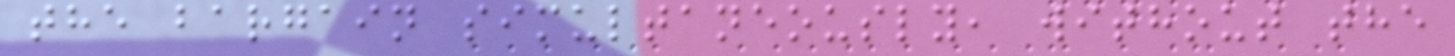the bargain simultaneously, without the
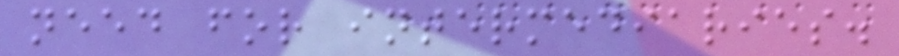need for intermediaries.
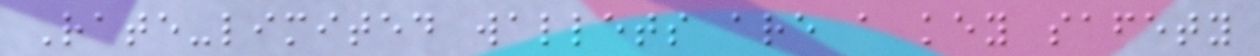Rate-limited wallets are a key safety
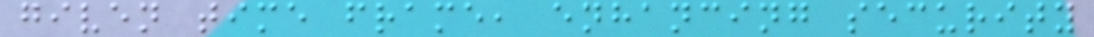given time frame, enhancing security
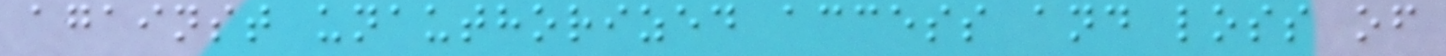against unauthorized access and loss of
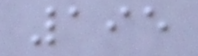195
